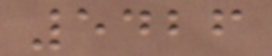5426
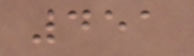451
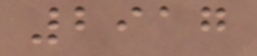2917
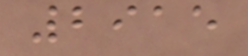2915
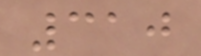310
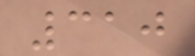310
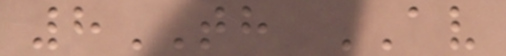8TH AV
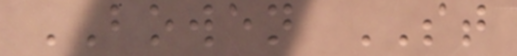BOWEN ST
